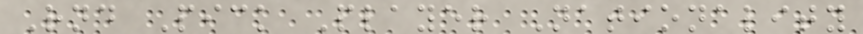Rnd Pick Player Nationality
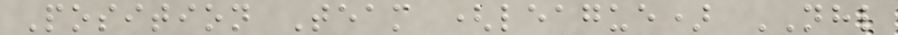Position Team (league) NHL
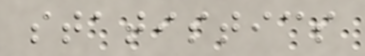statistics
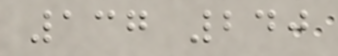137 240
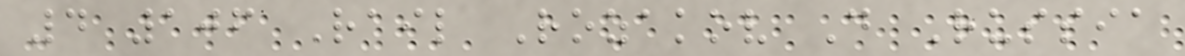4 106 Rail Rozakov D Russia
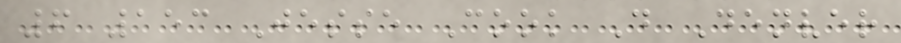6 153 Jesse Cook D Denver
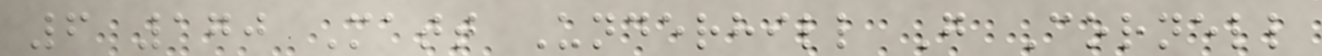6 170 Matt Underhill G Cornell
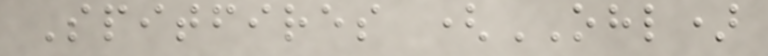Spitfires (OHL)
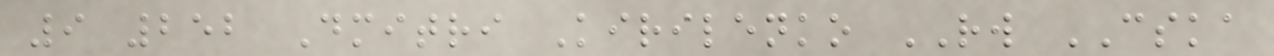9 252 Dmitri Kirilenko RW CSKA
